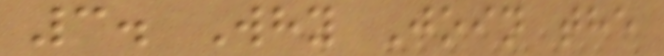3. Why Join the
